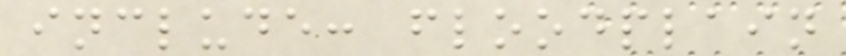include: floodplain
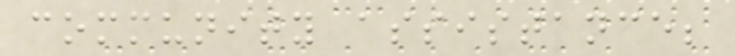community assistance;
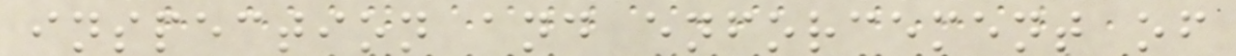inspection and enforcement of
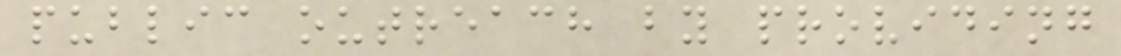public outreach by providing
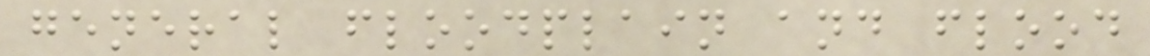general floodplain and flood
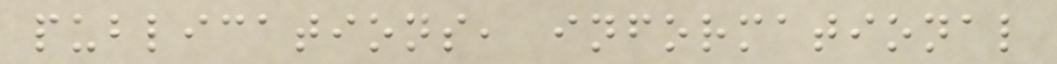publications, informational
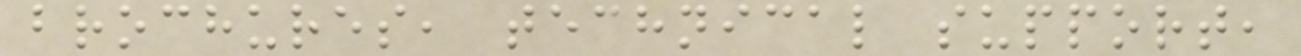brochures, technical support,
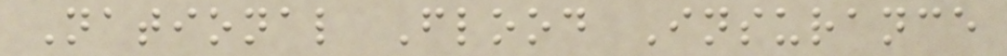National Flood Insurance
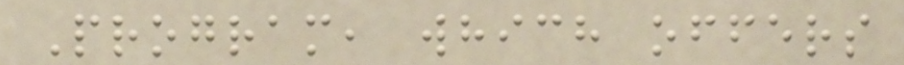Program, which offers
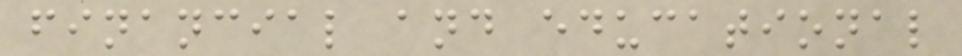financial and educational
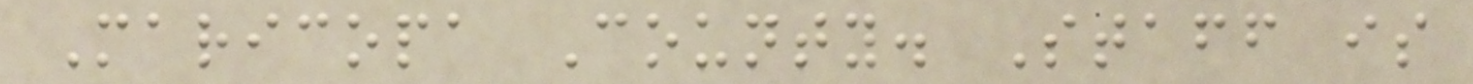Maricopa County. Staff is
